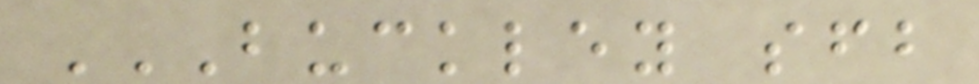BUCKLEY SFB
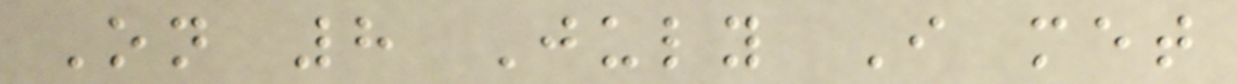On 8 July I met
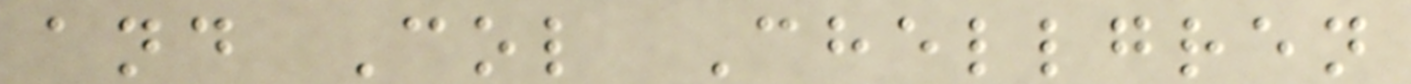and Col Chellgren
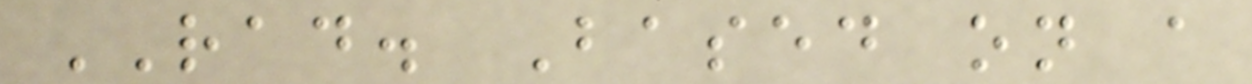RAD. Based on a
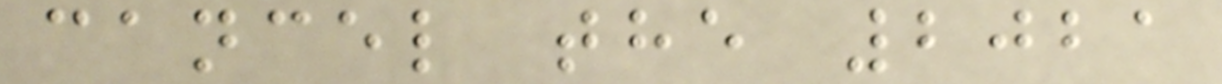cancel the 2021
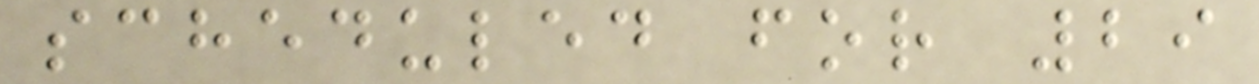scheduled for 29
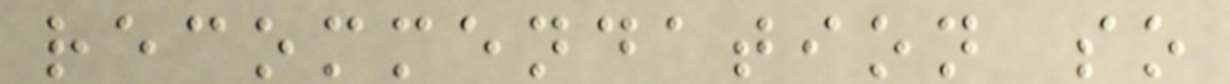recommendation so
